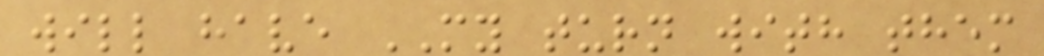will have MY turn with them
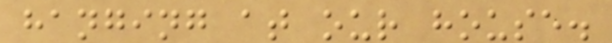hanging at our house.
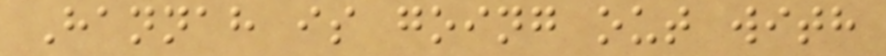Hannah is going out with
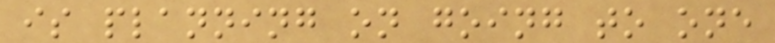is planning on going to one
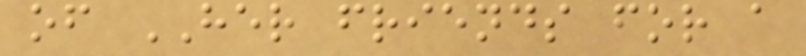of HER friends for a
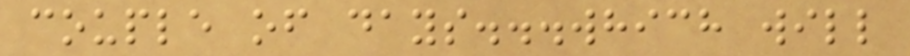couple of days...which will
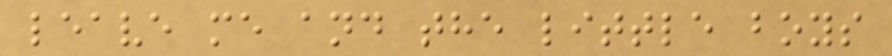leave me and the little boys
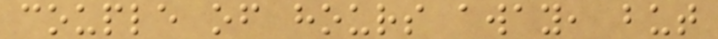couple of hours away, but
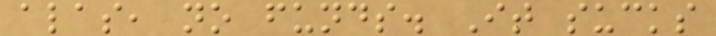alas, no funds. It sucks
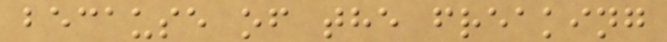because of the freaking
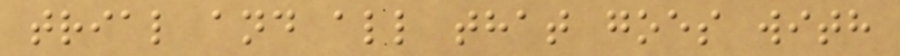trial and all that goes with
